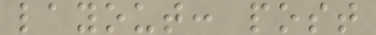layout: post
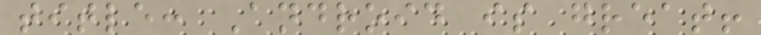title: Android is great!
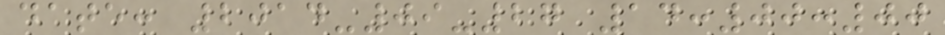date: 2014-09-27 14:00:00
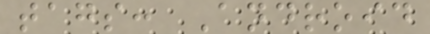tags: Android
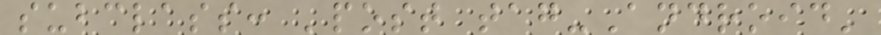subclass: 'post tag-Android'
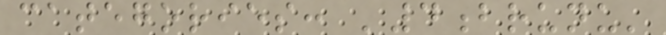categories: '4brunu'
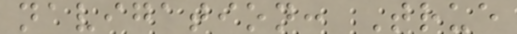navigation: True
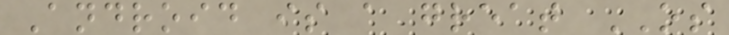Android is a great OS
